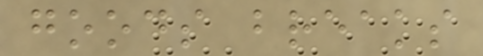goods breaks
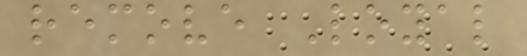remove Loyal
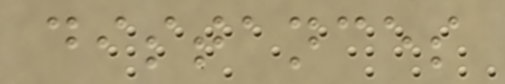distances
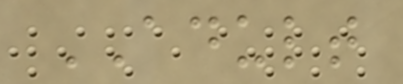ADULT
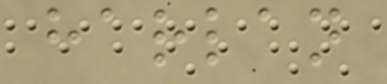harlan
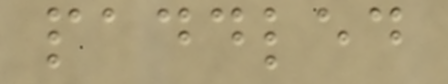paddled
